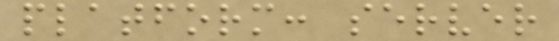platform: server
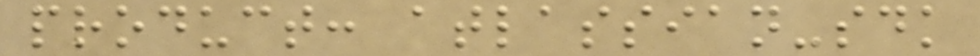product: atlassian-sdk
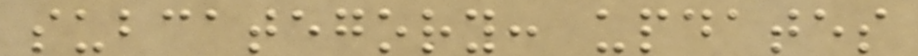subcategory: updates
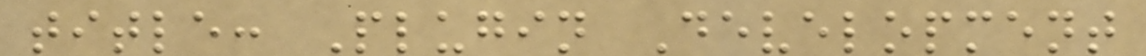title: Plugin Development
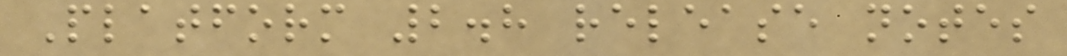Platform 2.8 release notes
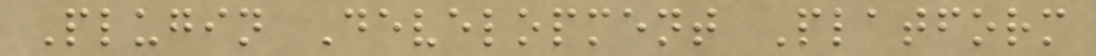Plugin Development Platform
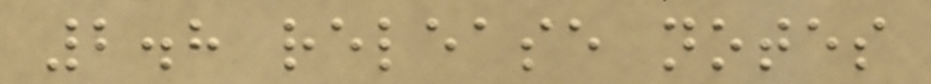2.8 release notes
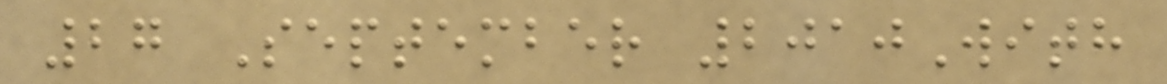27 September 2010With
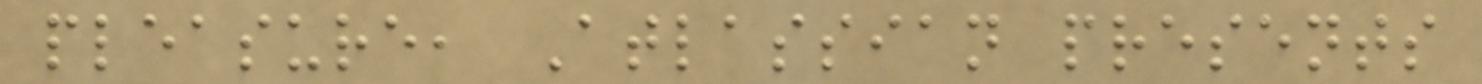pleasure, Atlassian presents
